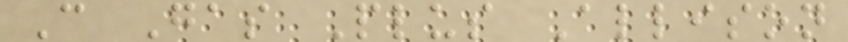C Gas Plus Allison
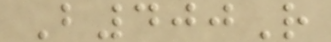B400R
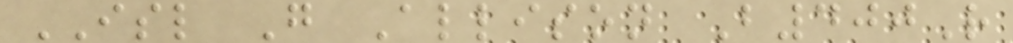ISL G Allison B400R
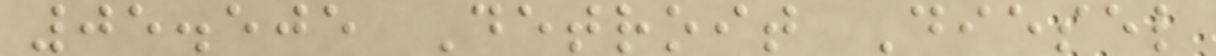05.505 Detroit Diesel
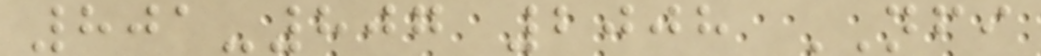801-807 2008 NFI
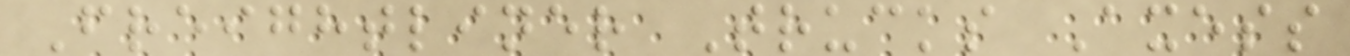Freightliner Trucks Axess
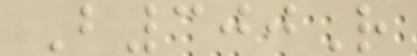B300R
